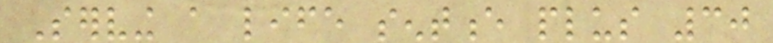Serving a life sentence plus 30
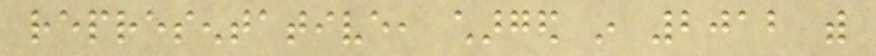representative, charged in 2012 with
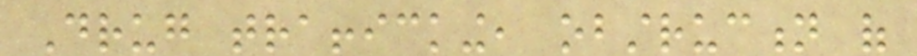Drug trafficking, obstruction of
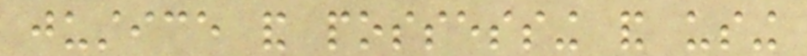justice and possessing and using
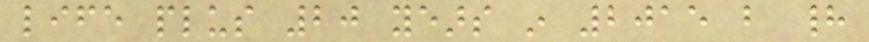life plus 20 years in 2015 but had
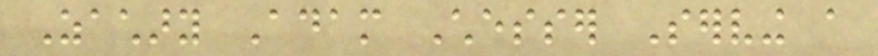Zachary Adam Chesser Serving a
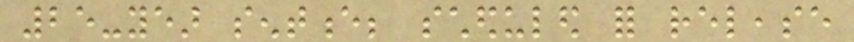25-year sentence; scheduled for release
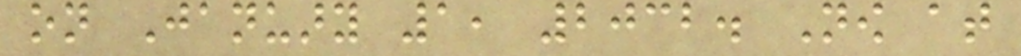on January 1, 2032. Now at
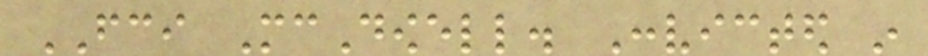FCI McDowell. Convicted in
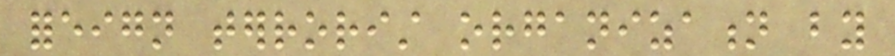foreign terrorist organization by
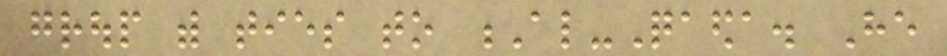group with ties to Al-Qaeda. He
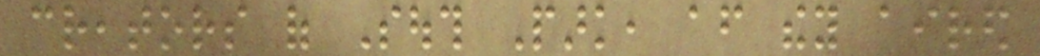creators of South Park, after they aired
